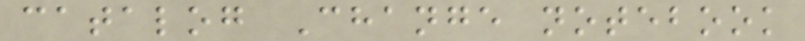catalog Change notebook
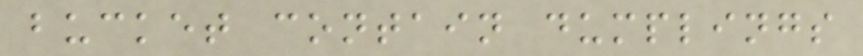bucket contain dumplings
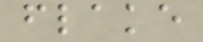flake
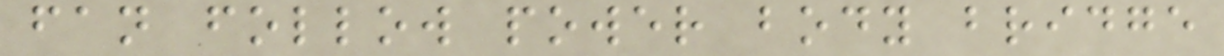fan follow power body bridge
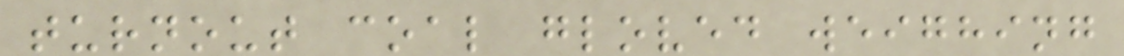turnout coal gloved weighing
